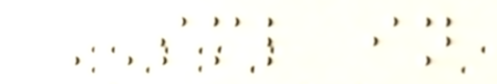SML in
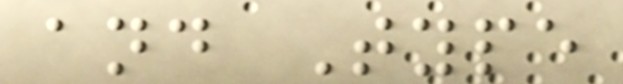and Type
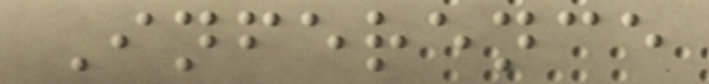Inference
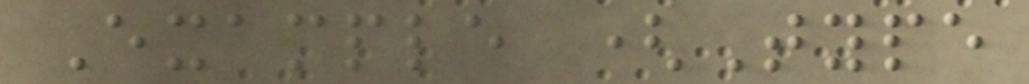Example (Type
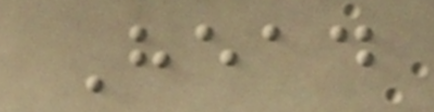Head
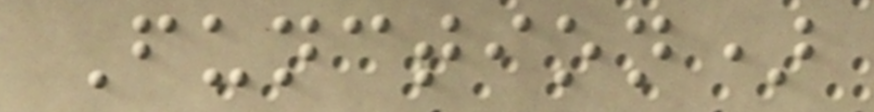Function)
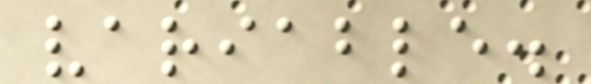variable.
